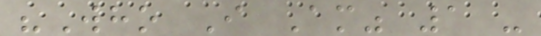"Who I Am" 1 -
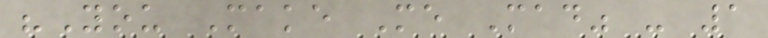"You Make Me Mad" - 1
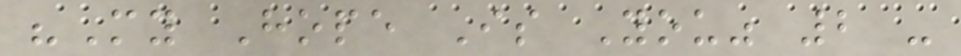"My Hope Is You" 2 -
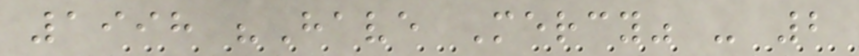1998 "Have Mercy" - 2
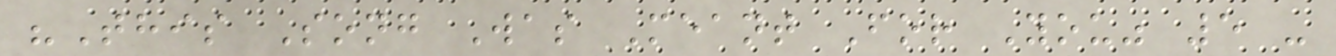"This Song Was Meant For You" 5 -
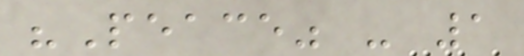"Peace" - 1
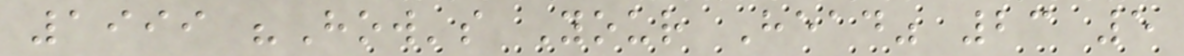1999 "How's Your Head" 23 5
